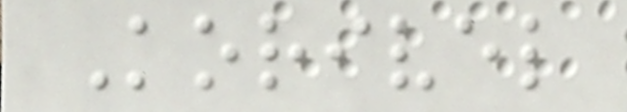Korivel
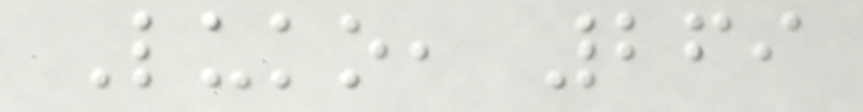Luko, 269
